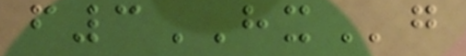f3HXg
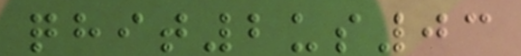qhit2us03
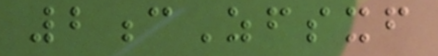2cZfsxf
